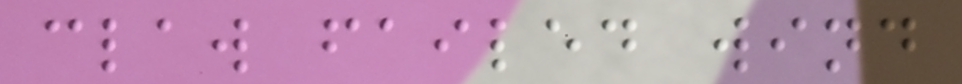claw failed wind
